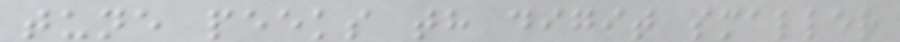tune peeks th digit smaller
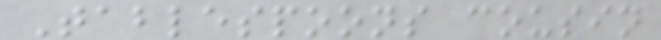Tablespoons cousin
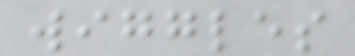wiggles
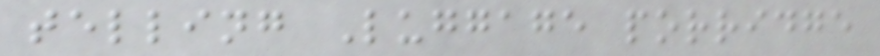telling Luggage porridge
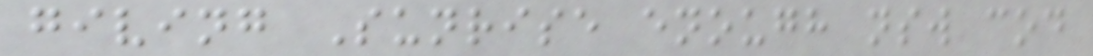giving Sunrise enough nsw cod
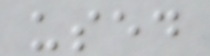used
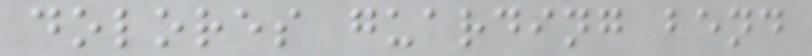dolores guarding bend
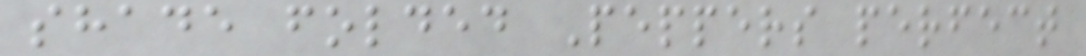shade folded Peppers perfect
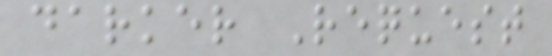darker Request
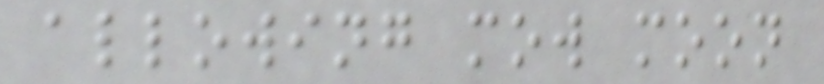allowing mow moon
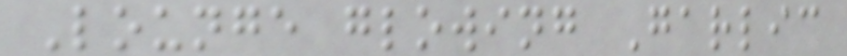Lounge glowing Garlic
